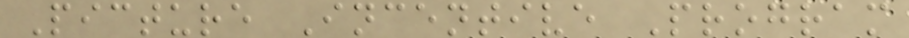Picture Incentive Program
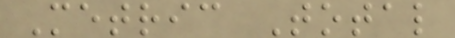Metric Total
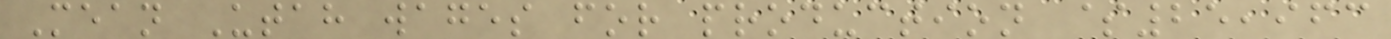Mean Utah wages for production $25,963
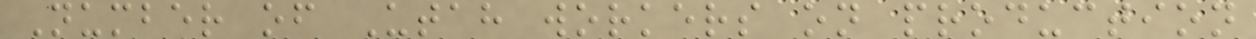Number of Utah workers on production
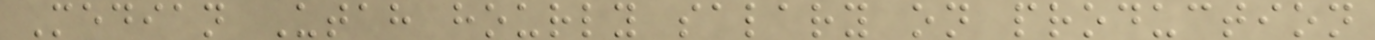Median Utah hourly salary on production
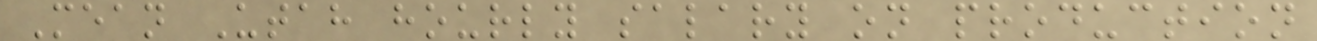Mean Utah hourly salary on production
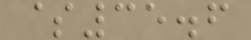$35.6
